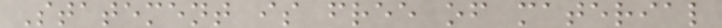Statement is free of material
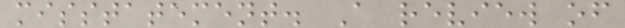misstatement. A review of
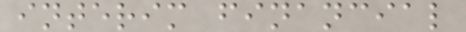interim financial
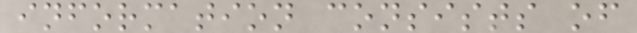information consists of
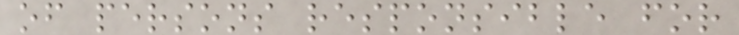of persons responsible for
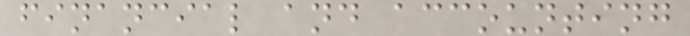financial and accounting
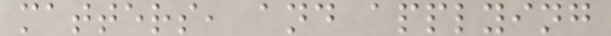matters, and applying
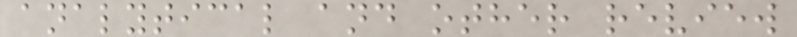analytical and other review
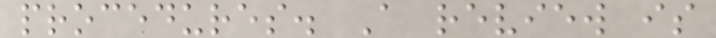procedures. A review is
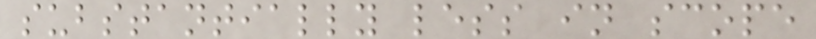substantially less in scope
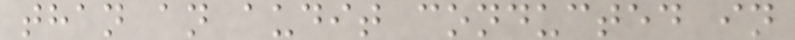than an audit conducted in
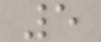5
